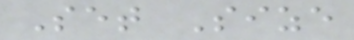Set Size
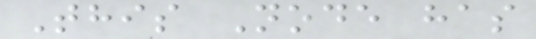This Node has
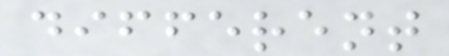different
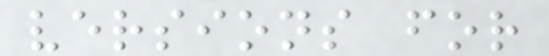versions for
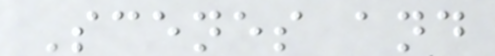Scenes and
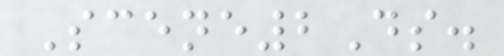Scene2Ds.
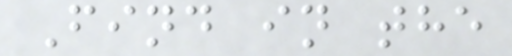Find in the
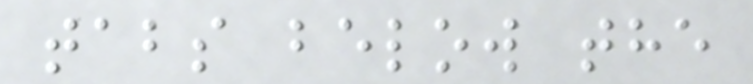tabs below the
